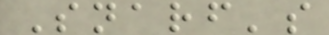Snarf's
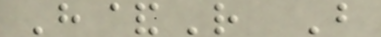H&R B
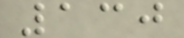130
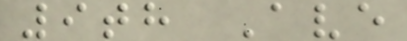9th Ave
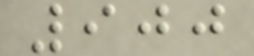900
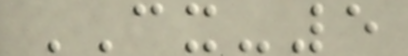CX-5
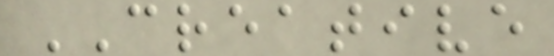CREATIVE
